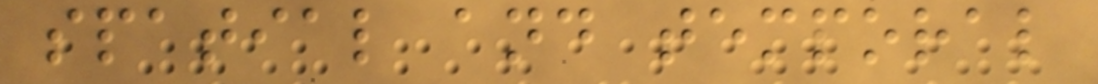spatial and temporal
